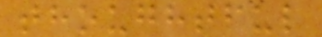thoughtful
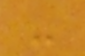-
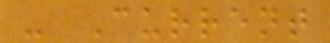- Current
